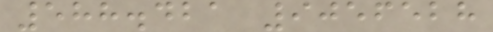588.421 9056528
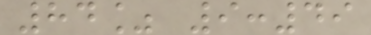84% 9:49
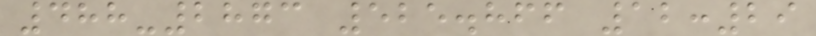488-2873 525.866 12:29
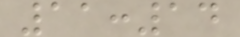11:14
